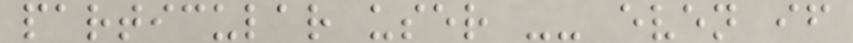particular user -- even if
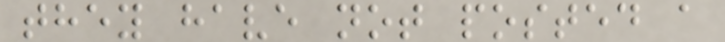they have not posted a
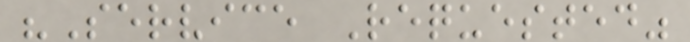"Service Requested"
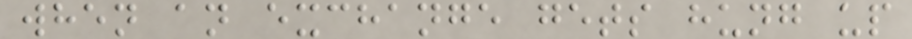when an exchange gets hung up
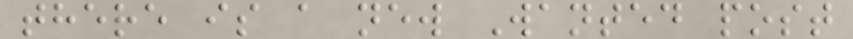there is a new Wanted post
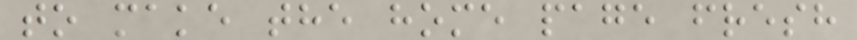to make the home page fresh
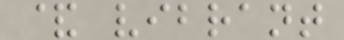& vibrant
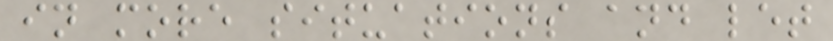in more situations and let
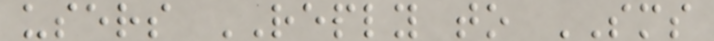users REPLY to SMS
